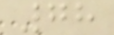78
